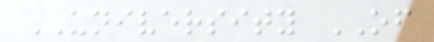UNIVERSITY OF
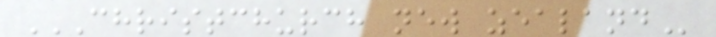CHRISTCHURCH NEW ZEALAND
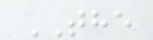THE
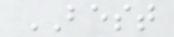BEST
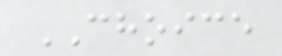CHOICE
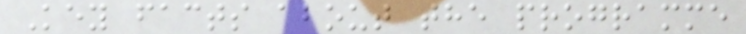Key facts about the programme
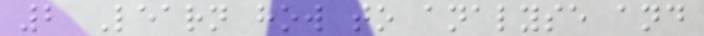2 Learn how to analyse and
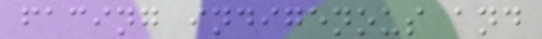facing indigenous and
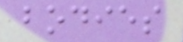bodies
